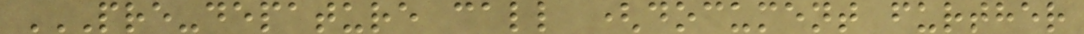PRE-DEPATURE CALL (DOCUMENT FURTHER
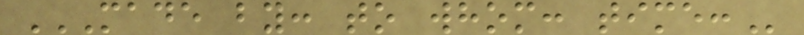MADE BY: TO WHOM: TIME:
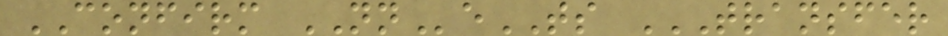CONFIRM NNeTS TRANSFER
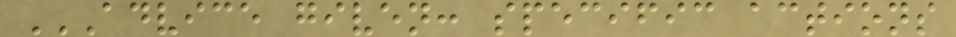ADVICE GIVEN: SPECIFIC ACTIONS
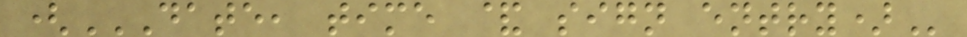(DATE, TIME & SIGN ENTRY)
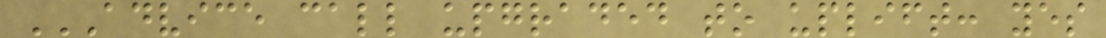ADVICE CALL UPGRADED TO UPLIFT: YES
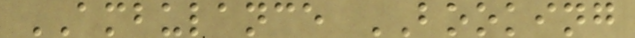AMBULANCE BOOKING
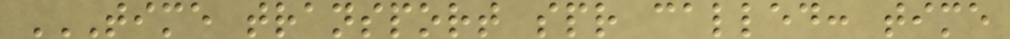TIME TRANSPORT SPR CALLED: TIME
